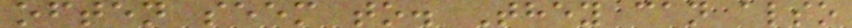often seem to. They can also
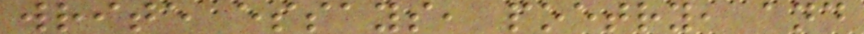write essays, poetry, and
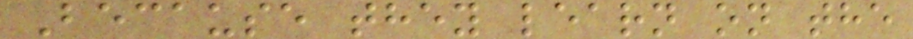Because they learn on the
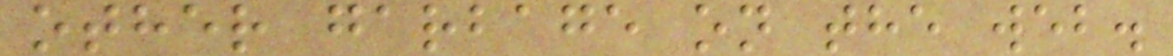other garbage on the web.
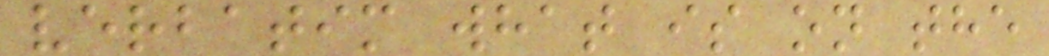verbatim what is on the
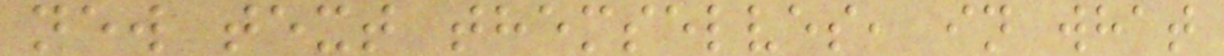new text themselves, in what
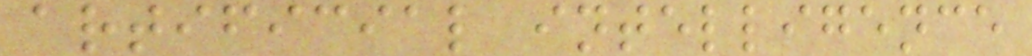artificial intelligence
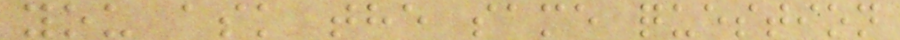you ask the same question
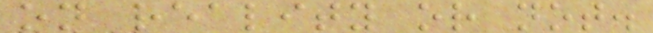on reality or not.
